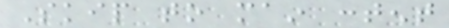Skip to main content
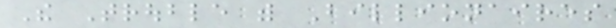The Trouble with Billionaires
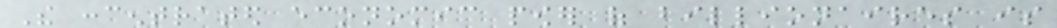The concentrated economic power of billionaires is
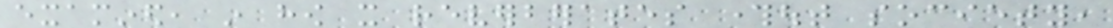examined, in how it reverberates throughout society,
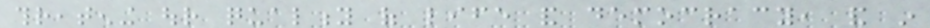threatening our quality of life and democracy, and in
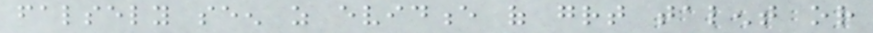falsely seen as evidence of great talent or
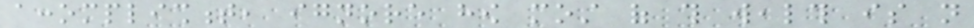accomplishment, ignore how most of this wealth is not
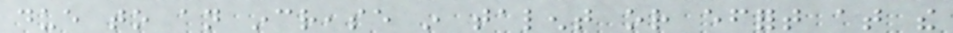due to an increase in talent or effort at the
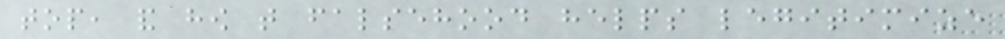top, and how that falsehood helps legitimize
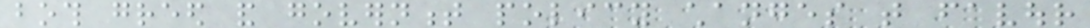both greed and government policy changes that favour
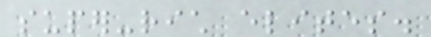super-rich elites.
